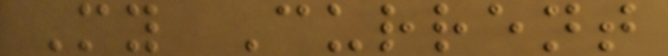My Current
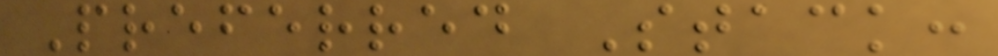Preferred Stack:
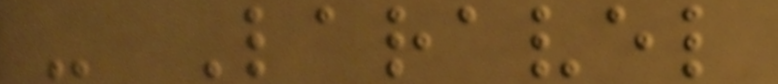- Laravel
